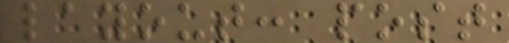layout: post
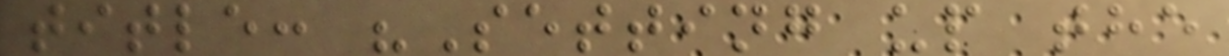title: "Setting up the
